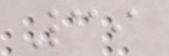39
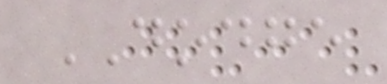DODGE
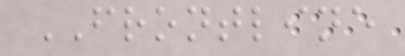FRONTLINE
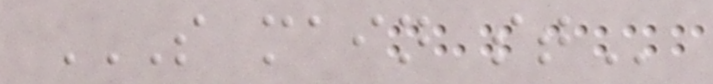S MAIN ST
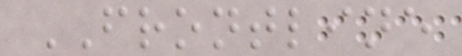FRONTLINE
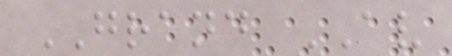GRAND AV
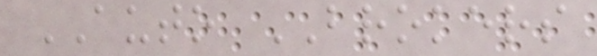AUTO BROKERS
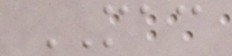MAC
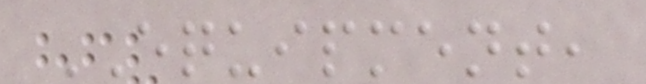EQUIPMENT,
